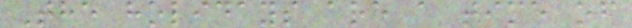The holidays are a time of
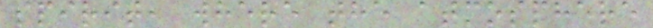spirit, where the atmosphere
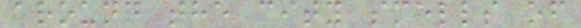around the city smells of
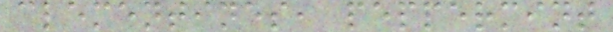clementines, peppermint
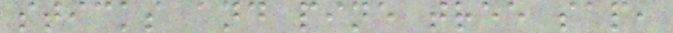sticks and pine tree sap,
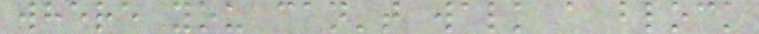where you can't walk a block
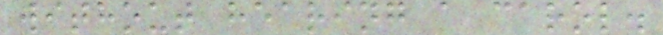without hearing a carol.
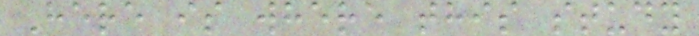Here is where this study
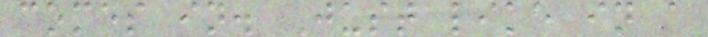comes in. Just like in a
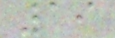19
